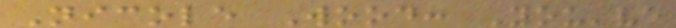Nicole Wood: You've
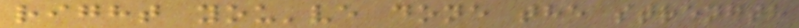right you've done the strength
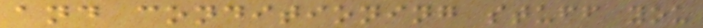and conditioning stuff you
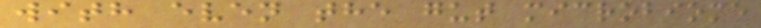with even the gut microbiome
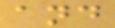and
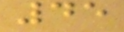45
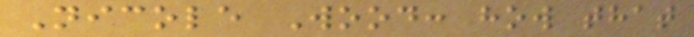Nicole Wood: how that
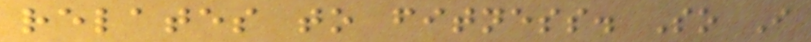relates to fitness. So I
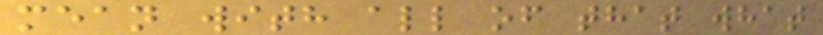mean with all of that what
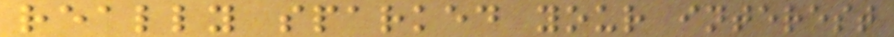really sparked your interest
